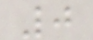0
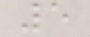5
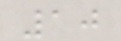10
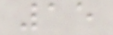15
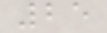25
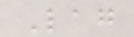Lag
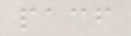pacf
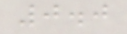0.0
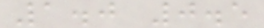1.0 0.5
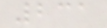231
